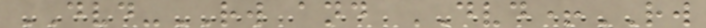DVD-RW and DVD+RW
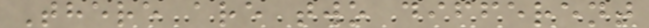There are two different
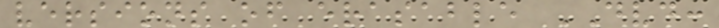versions of erasable DVD:
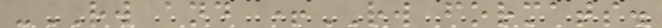-RW and +RW formats.
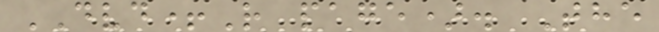DVD+R page). The
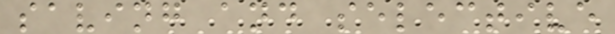saving and selective
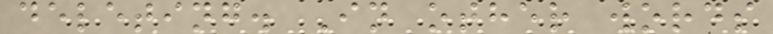deleting. In other words
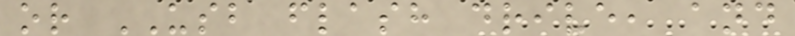or USB flash drive, and
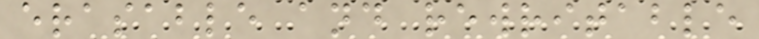erasable and rewritable
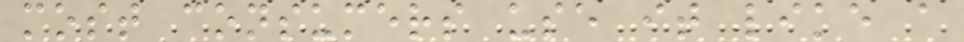most consumers use it like a
